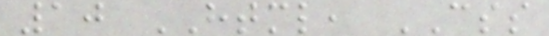10 HTML, CSS
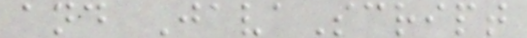and JavaScript
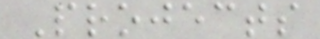Projects
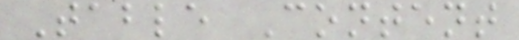Table Content
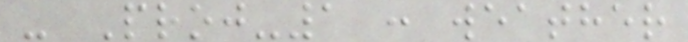- Proj-1 : weather
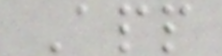App
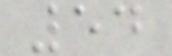54
